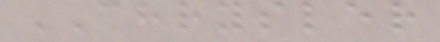CHRYSLER
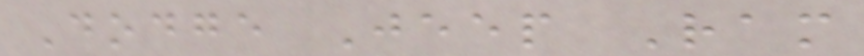Dodge Jeep Ram
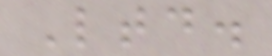Ltd.
